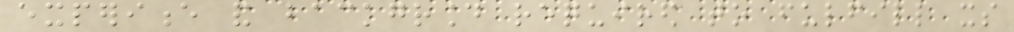experience and background required to fulfill its
